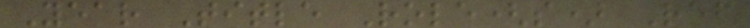Year Title Role(s) Ref
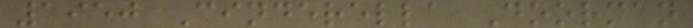1950 Cinderella Doorman
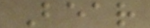Bear
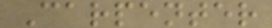Carpenter
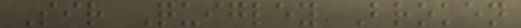Sir Quigley Broken
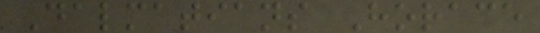Dalmatians Horace
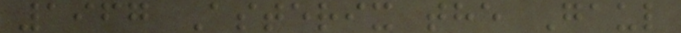1967 Asterix the Gaul
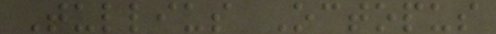Tullius Octopus
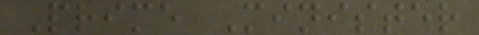Prime Minister
